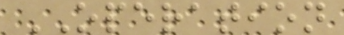OPERATION
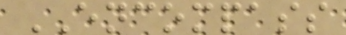ENCOMPASS
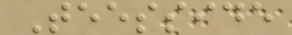Teesside
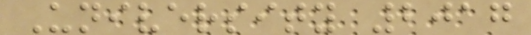University 2017
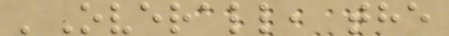'Overall, the
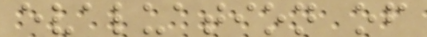evaluation of
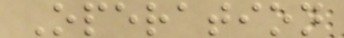Operation
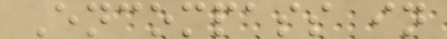Encompass in
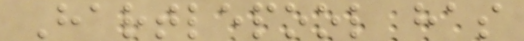Hartlepool has
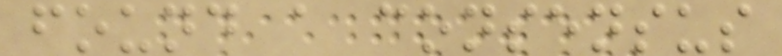found a consensus
